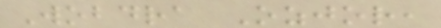Wobdra Ozjor,
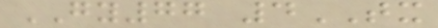GY77 4TX
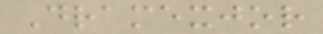Dramexjor
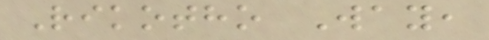Rikotho Way,
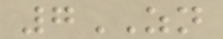7ZN
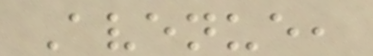Avenue,
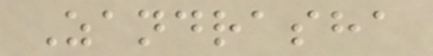Zandrasha
